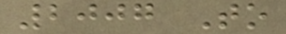2007 To
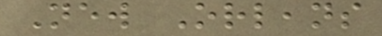New Orleans
